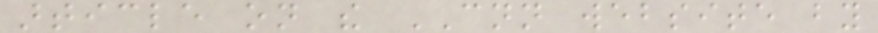article on the CNN website by
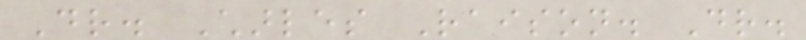Dr. Charles Raison. Dr.
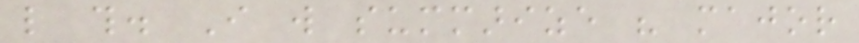like this. I will summarize his major
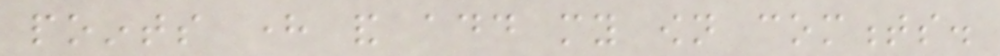points here and add my own comments.
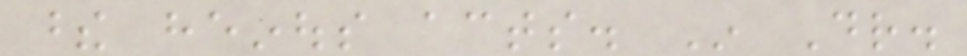these heinous acts. In Dr.
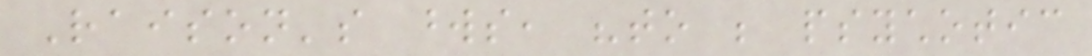Raison's words, "to be psychotic
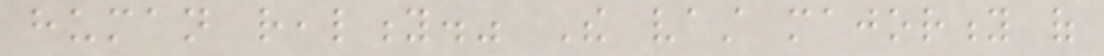human reality." The vast majority of
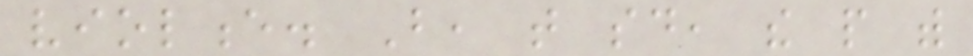violence. But, that said, the people with
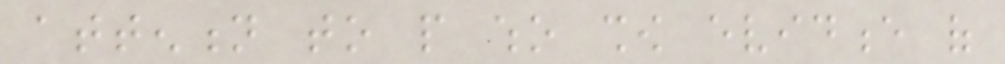attention to people who show evidence of
